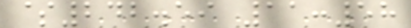$242.59 11:58
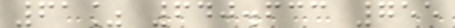61% 640.633 755
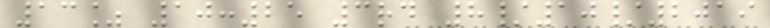13% 10:25 3rd 8/10/2019
